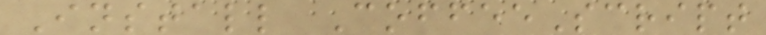Install CoffeeScript
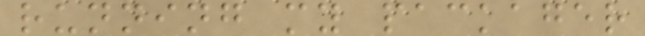running my packager
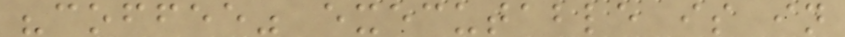"coffee" executable is in
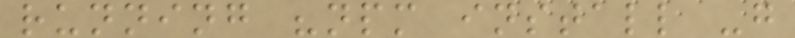running "npm install -g
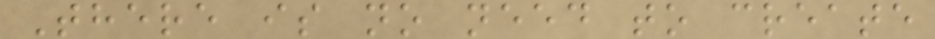There is no need to create
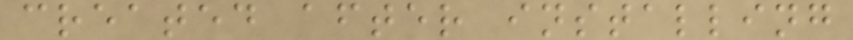created after installing
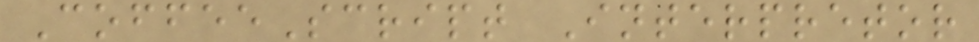CoffeeScript Interpretor
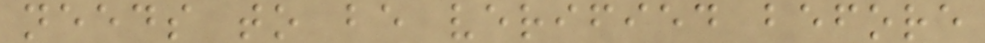needs to be verified before
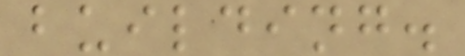building.
